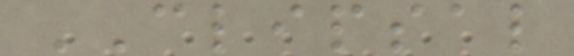CLIPSAL
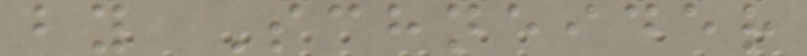by Schneider
